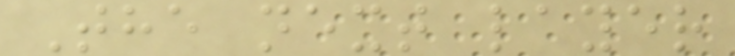The next layer
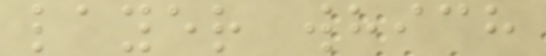layer which
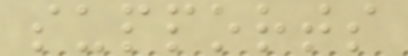supports
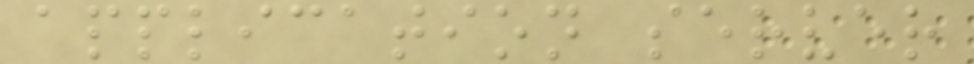application server
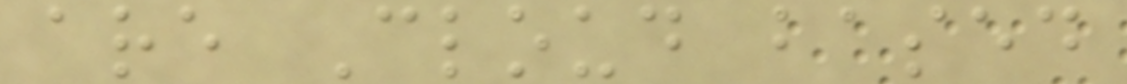are Cloud based
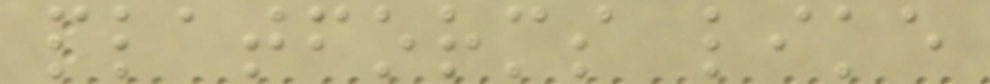platforms like
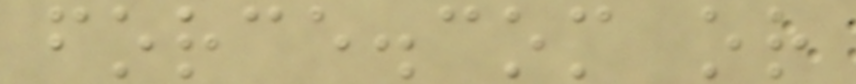force.com or
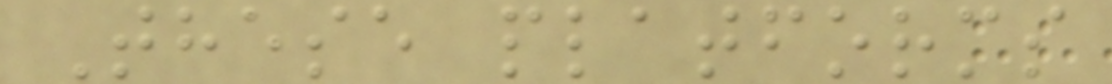These platforms
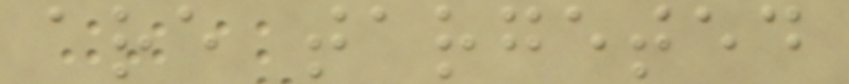are targeted
